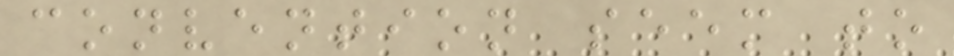convention seem to
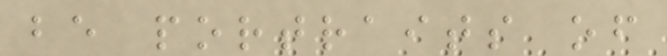be portraits of
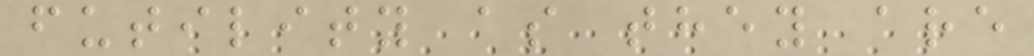futility as they are
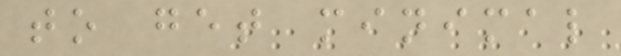to get minimal
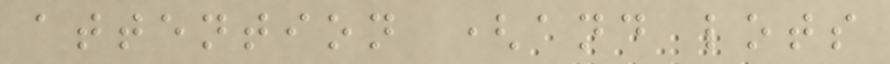attention (and lots
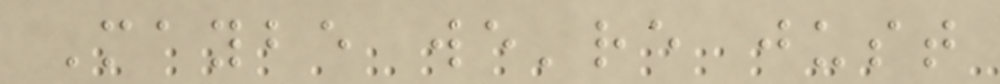Maybe we're just
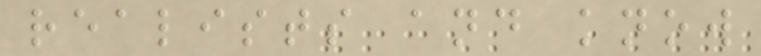realists and know
